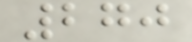270
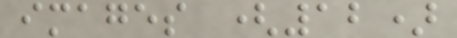images (12)
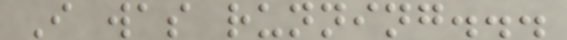I was running...
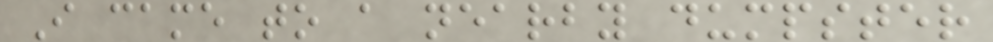I came to a nearby dumpster
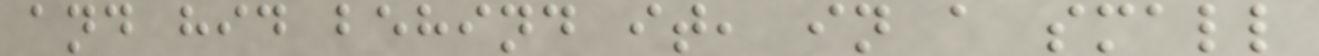and hid behind it, in a small
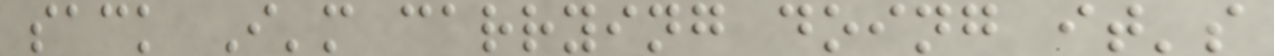sack I'm carrying doing it's
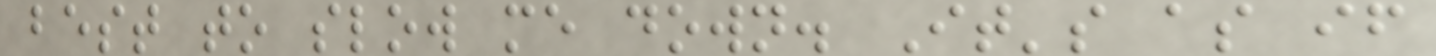best to slow me down. It's as if
